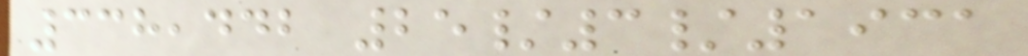338,442 25/3/1931
